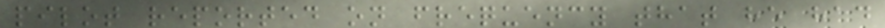pilot reported on frequency that he had
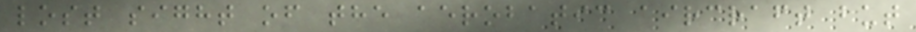lost sight of the aerobatic aircraft but
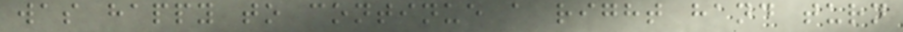was happy to continue a right hand turn
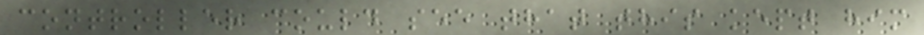controller could see that this kept him
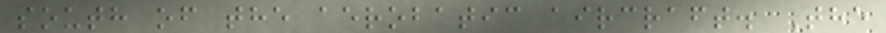south of the aerobatic aircraft. The
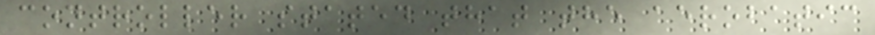controller stated that the aerobatic
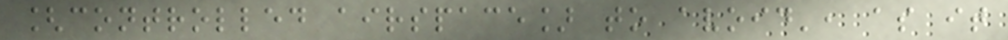[controlled airspace] to avoid', as it
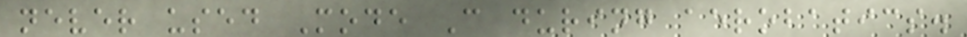never used Mode C during aerobatics.
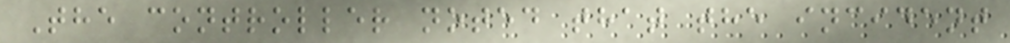The controller noted that the incident
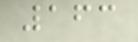163
